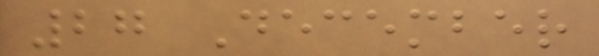27 December
